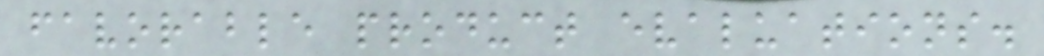favorable product evaluations.
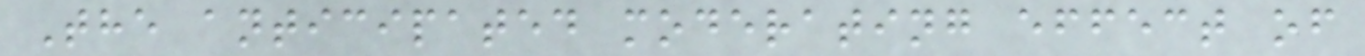The anticipated moderating effect of
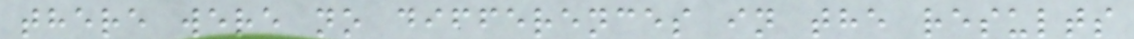there were no differences in the results
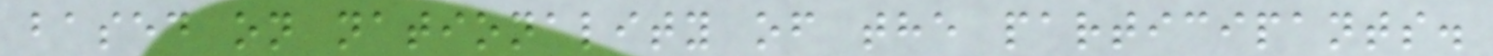based on nationality of the participants.
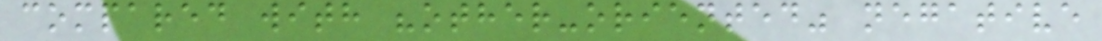compared with "other-oriented" negative
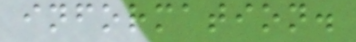information.
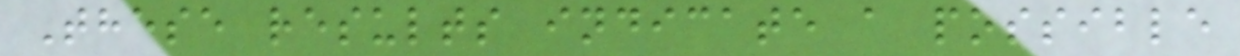These results indicate a possible
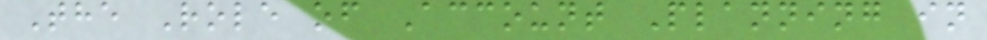The Role of Account Planning in
